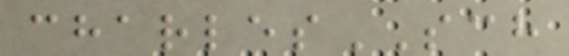charlesSCH
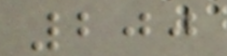200
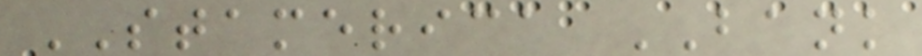STAMERICA BANK
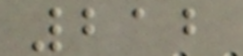212
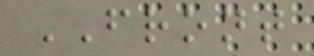FRONT
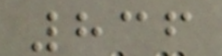836
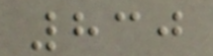830
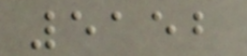5152
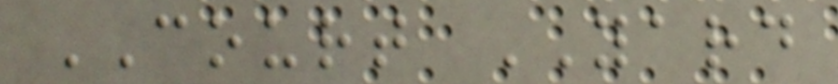COURT YARD
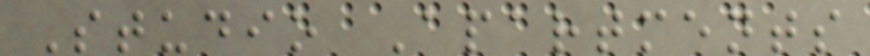Studio Apartments
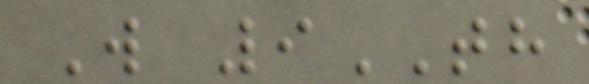W 9TH
